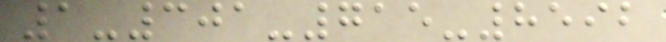1-301-715-8592
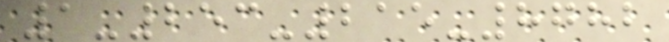1-253-215-8782
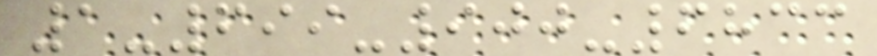1-699-900-6833
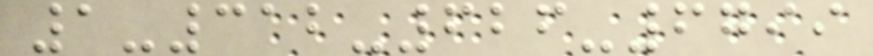1-312-626-6799
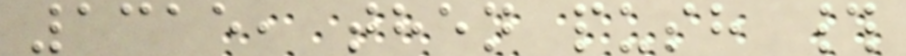1315, then push #
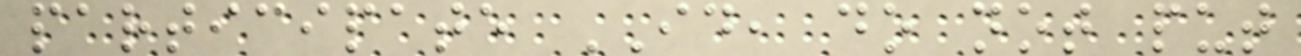participate ID, do not put
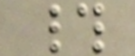#
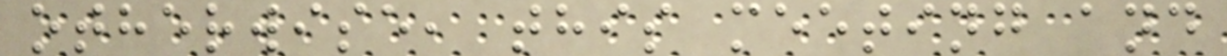otherwise, this meeting and
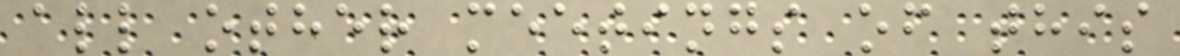all other meetings of this
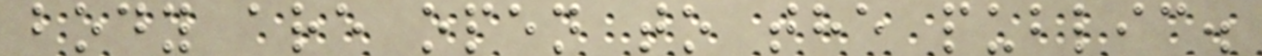body are open to the public.
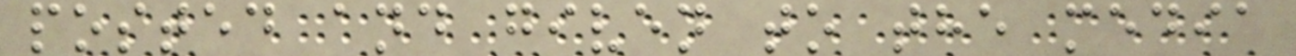posted and given to the media
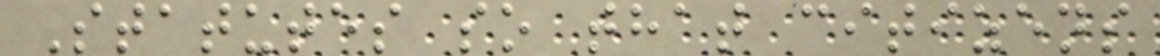Statutes so that citizens
